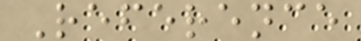Reference
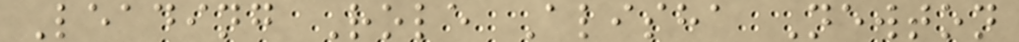Leading Role Alisha Newton
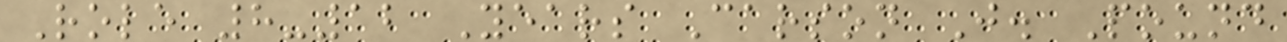Role 8-12 Years Carson J. Pound
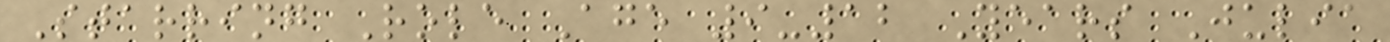Starring Role Age 9-12 Years Julia
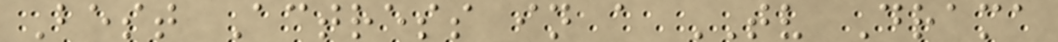Best Actress in a TV Drama
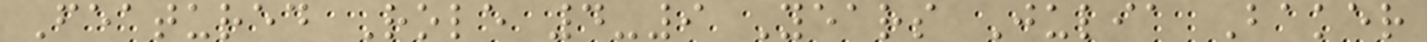Featured Role 4-9 Years Julia Baker
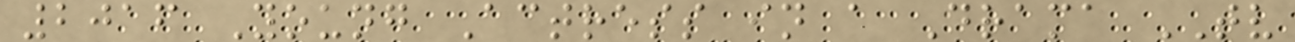2016 Young Actress in a Drama TV
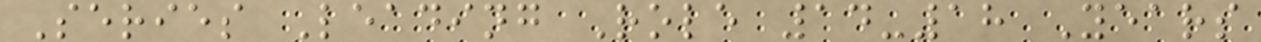Series Leading Role 14-18 Years
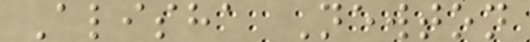Alisha Newton
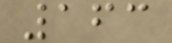163
